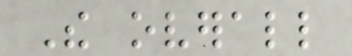The overall
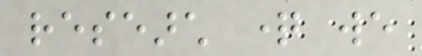research question we
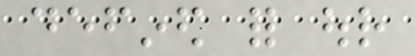defined for our
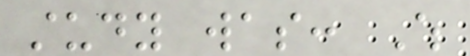study was: Which
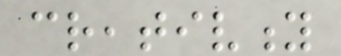creativity
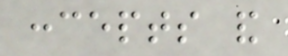concepts and
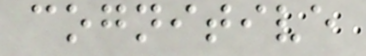cognitive
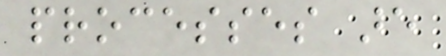processes are
